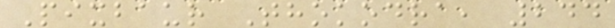Pixbaur Thokodra, 244
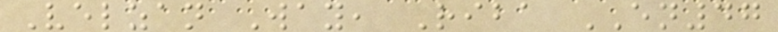Velzan Way, Riba EN47
